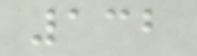132
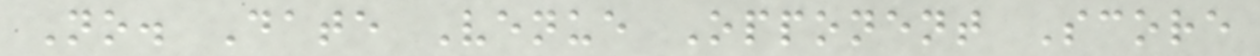No. Date Venue Opponent Score
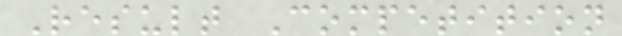Result Competition
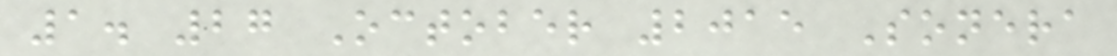1. 27 October 2015 Sonera
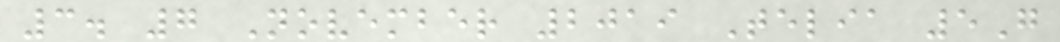3. 7 November 2019 Telia 5G
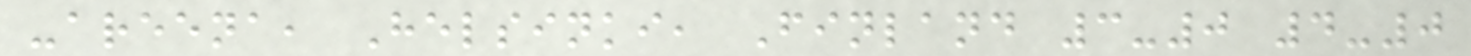-areena, Helsinki, Finland 3-0 4-0
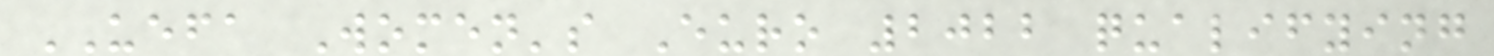UEFA Women's Euro 2022 qualifying
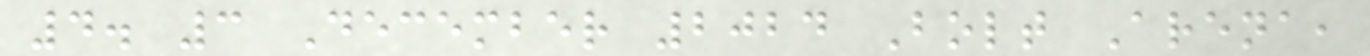4. 3 December 2024 Bolt Arena,
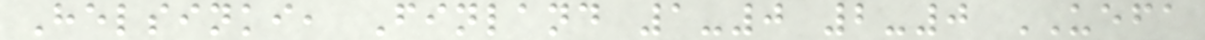Helsinki, Finland 1-0 2-0 UEFA
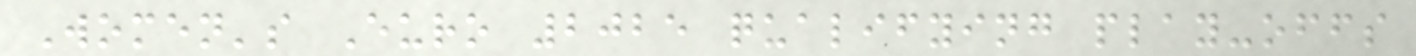Women's Euro 2025 qualifying play-offs
